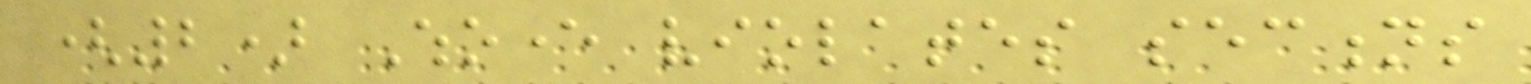(2) Whoever violates sections
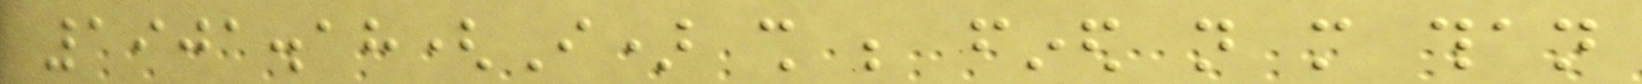1901.18(I) shall be fined not more than
